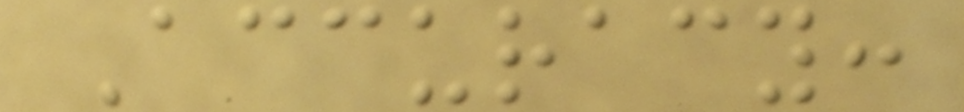Accuracy:
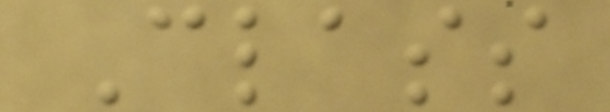Class
